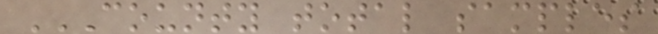COUNTY TOTAL SAMPLES
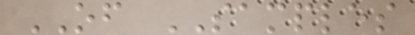OF SAMPLES
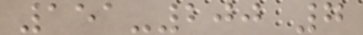151-200 7
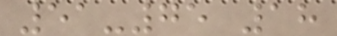51-75 18
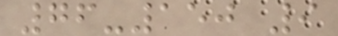76-150 9
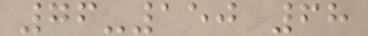76-150 68
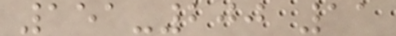151-200 11
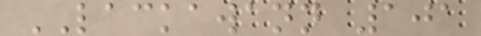LACKAWANN 101
